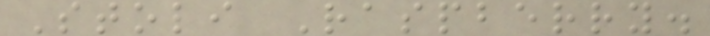Stoli Raspberry.
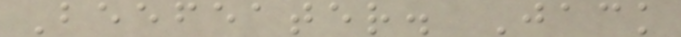Beefeater. Jack
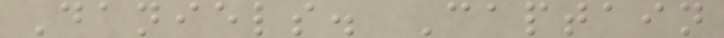Daniels. Captain
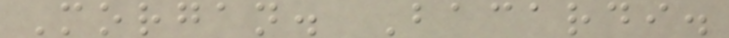Morgan. Bacardi.
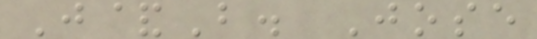J&B. Jose
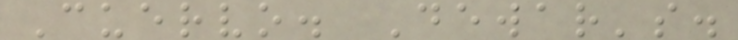Cuervo. Dewar's.
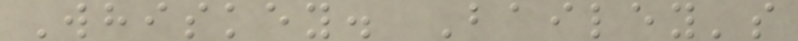Whiskey. Bailey's
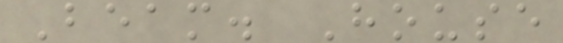Beam. House
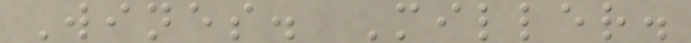Wines. Miller.
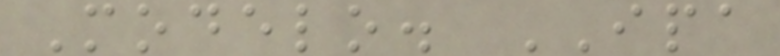Modelo. IPA
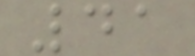41
